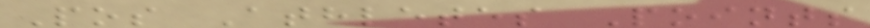Pos Athletes Points
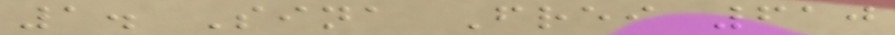1. Sina Frei 610
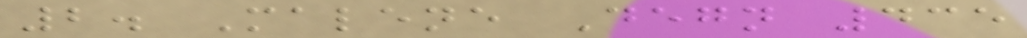2. Malene Degn 435
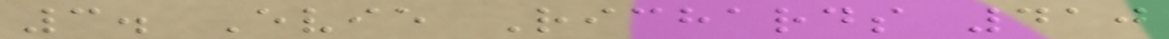3. Evie Richards 410
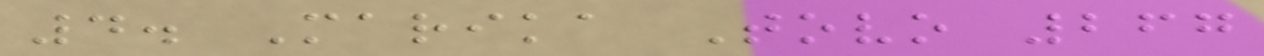4. Marika Tovo 267
